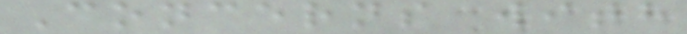Concerns with
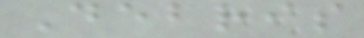Debris
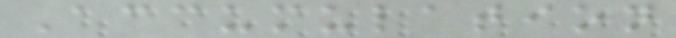Accumulation
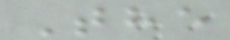The
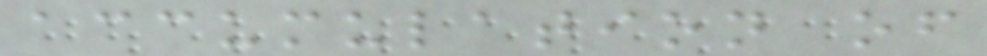accumulation of
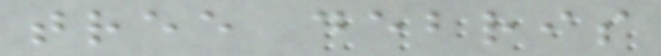tree debris
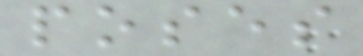poses
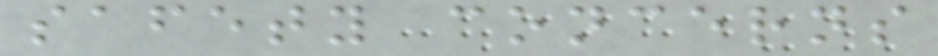safety concerns
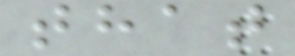that
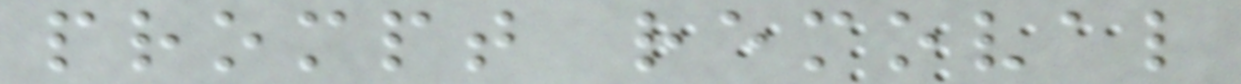prompt removal
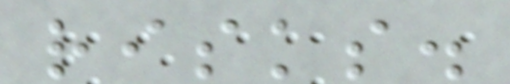risks.
